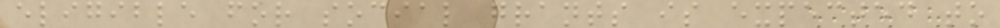eligible for social grants is expected to
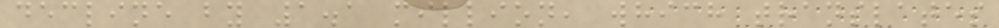decline by 1.1 million, which translates
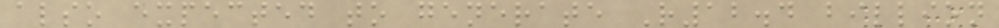also expected to generate R12.4 billion
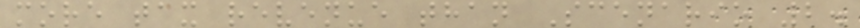more tax revenue than Scenario 2.
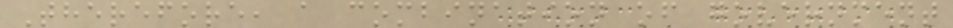Therefore, a combination of government
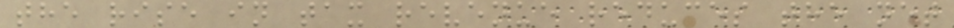the rise in tax revenue reduces the net
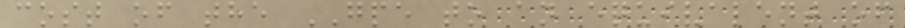cost of the GPE to an equivalent of
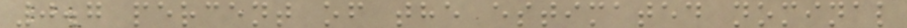0.7 percent of the estimated nominal
